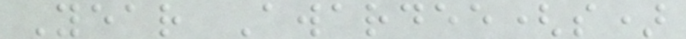Year Awardee(s)
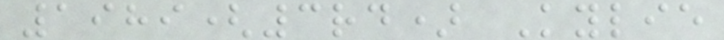1989(3rd) Kylie
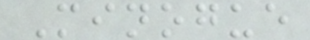Minogue
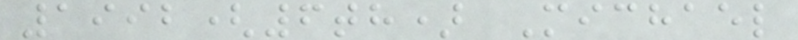1992(6th) Michael
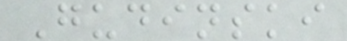Gudinski
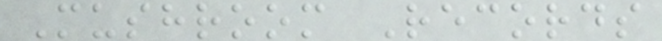Mushroom Records
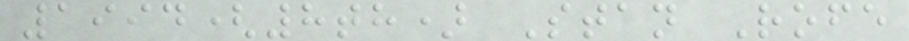1994(8th) Stan Rofe
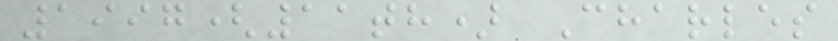1997(11th) Charles
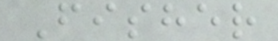Fisher
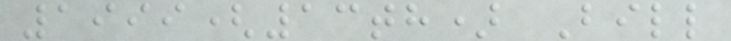1999(13th) Bill
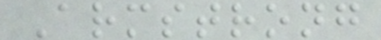Armstrong
